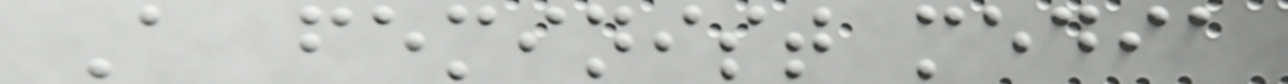A feminist media
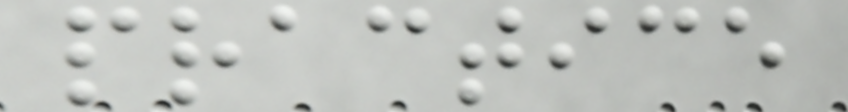practice
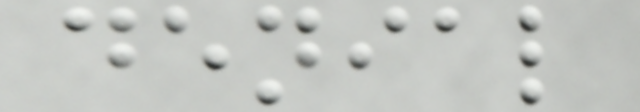denial
